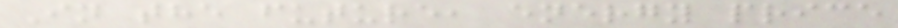In the future, energy price
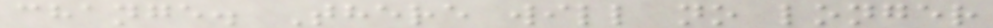change. There will no longer
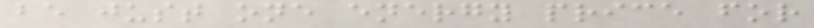be just one energy price for
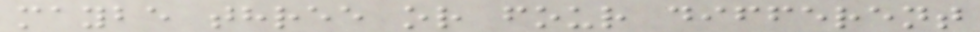maybe three or four different
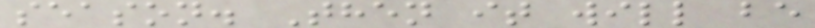season. Then it will be
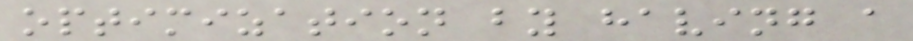optimization by having a
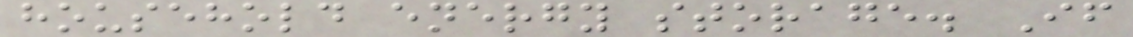household energy storage. If
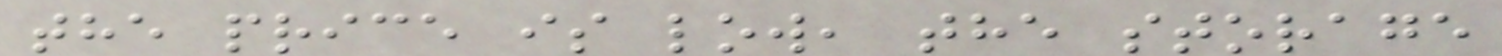the price is low, the storage
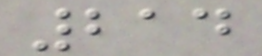214
